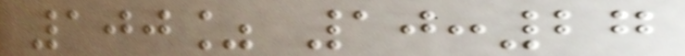100% 10:27
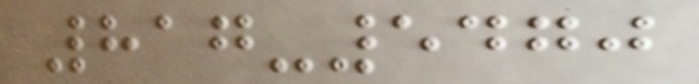817-5470
